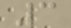3
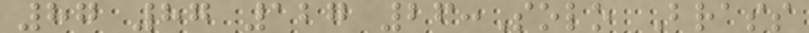87 87 127 26:Solo Brass
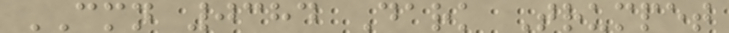CMN 0384 Dark Trumpet
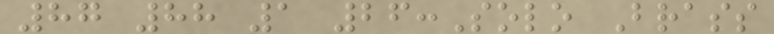87 88 1 26:Solo Brass
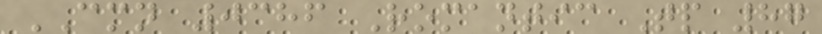CMN 0386 Romantic Tp 87
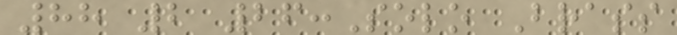88 2 26:Solo Brass
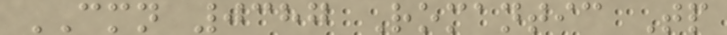CMN 0387 Romantic Tp
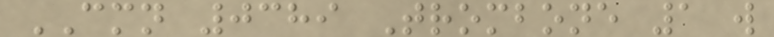CMN 0389 Trombone 1 w
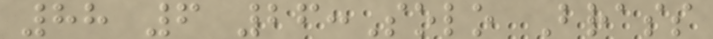88 6 26:Solo Brass
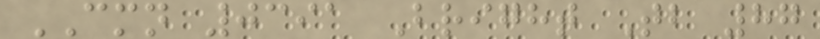CMN 0391 Bright Tb 87
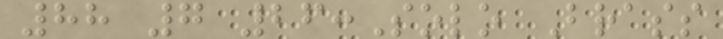88 7 26:Solo Brass
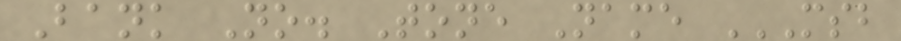Bank No. Tone Name MSB
